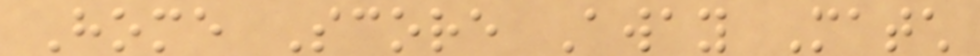Home Score Away Match
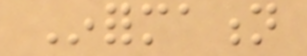Information
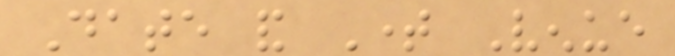Date and Time Venue
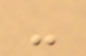-
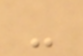-
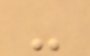-
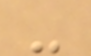-
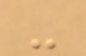-
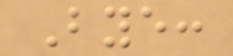Bye:
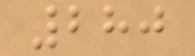280
